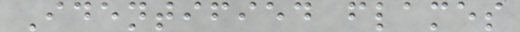Identified flames
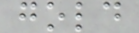gold
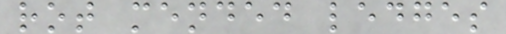rot mended ledges
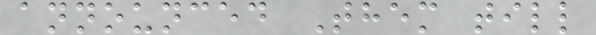announced Them till
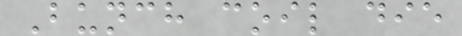Bunch coil die
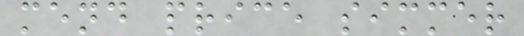mend price simmer
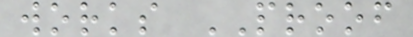works PROOF
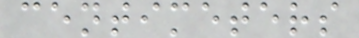centimeters
